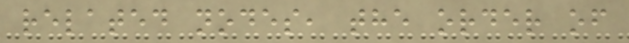related nodes, the order of
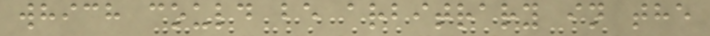which could be arbitrary in the
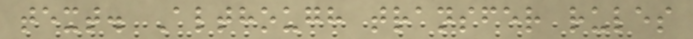text. Although transfer rules
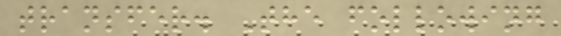transfer. The following
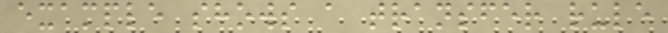example shows a transfer rule
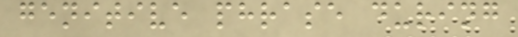genitive phrase during
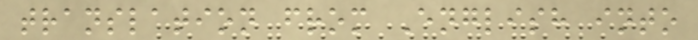translation from English into
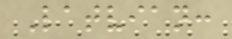Latvian:
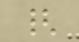{
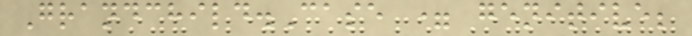Grandchild.Case = genitive;
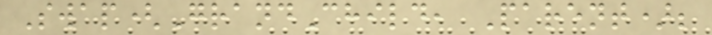Swap(GrandChild, Parent);
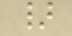}
